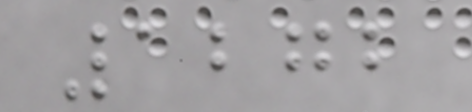1272
